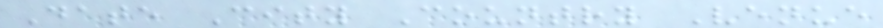Date City Country Venue
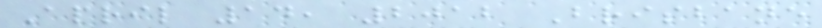April 14, 2012 Brisbane
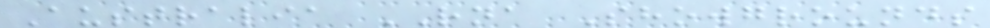Australia RNA Showgrounds
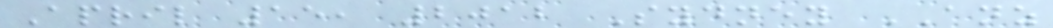April 15, 2012 Sydney ANZ
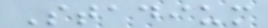Stadium
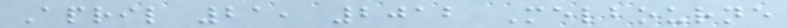April 21, 2012 Melbourne
